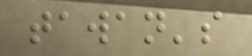tawan's
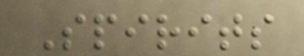Spirits
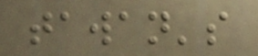tawan's
